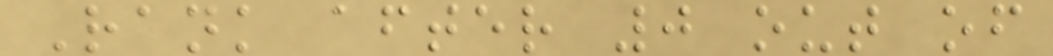Rank after 0 out of
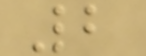2
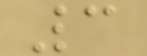3
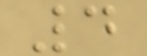4
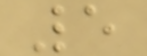5
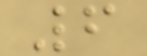6
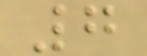7
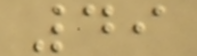49
